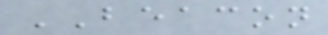BEACON
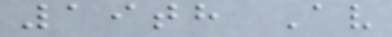19th Av
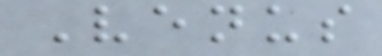Venus
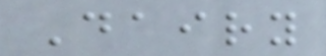Dairy
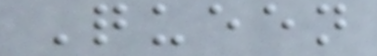Queen
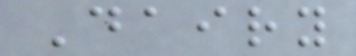Dairy
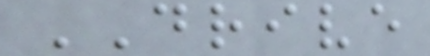DRIVE
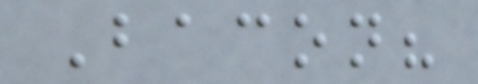Bacon?
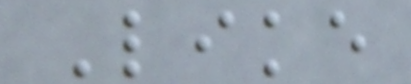Like
